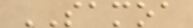SAMOA
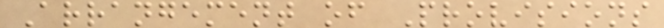Arrangement of Provisions
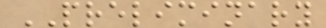PRELIMINARY
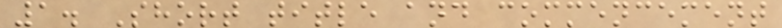1. Short title and commencement
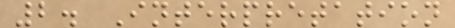2. Interpretation
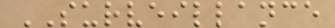SURVEILLANCE
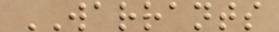WARRANTS
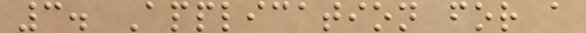3. Application for a
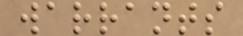warrants
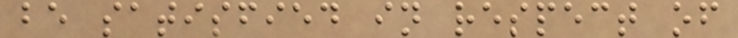be satisfied in respect of
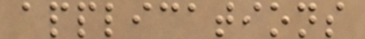applications
